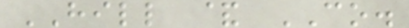HILL & CO.
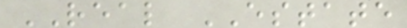REAL ESTATE
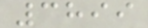3899
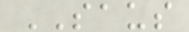SAUS
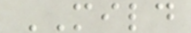MILD
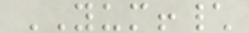YUM!\
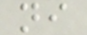ni
